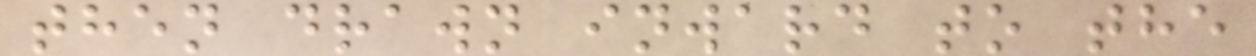then drawn inward to the
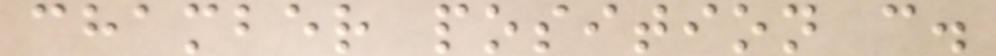chamber position c.
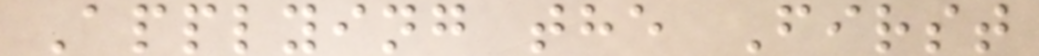Applying the First
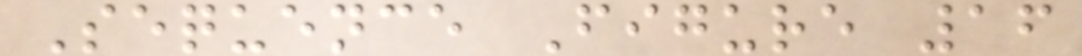Sequence Figure 16
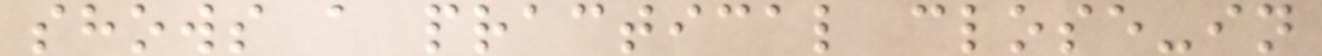shows a practical close-in
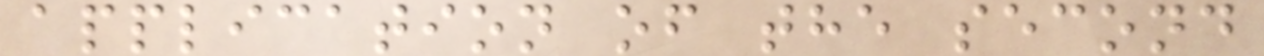application of the second
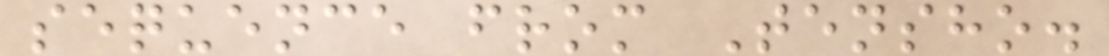sequence from Tensho.
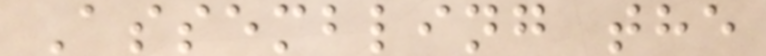Assembling the
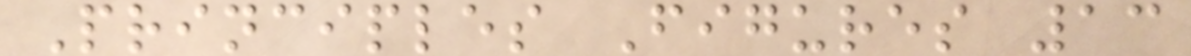Principles Figures 13
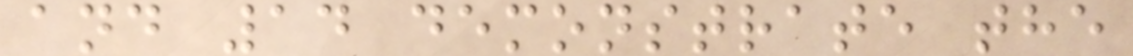and 14 demonstrate the
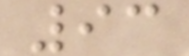93
